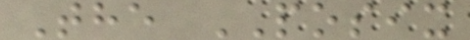The POSIX
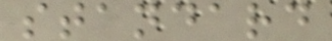standard
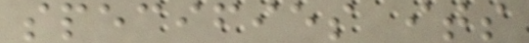specifies its
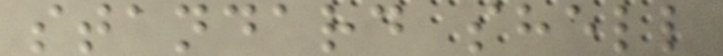standard shell
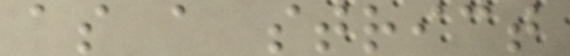as a strict
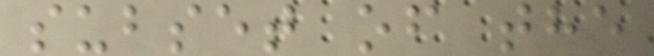subset of the
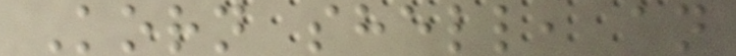Korn shell, an
